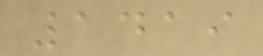1419
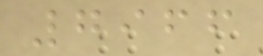7966
